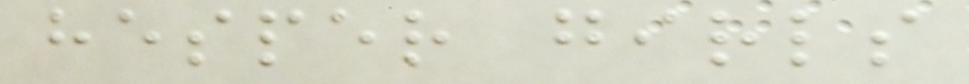hesper girls
